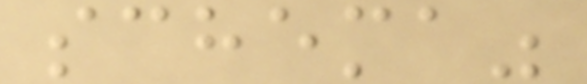schema"
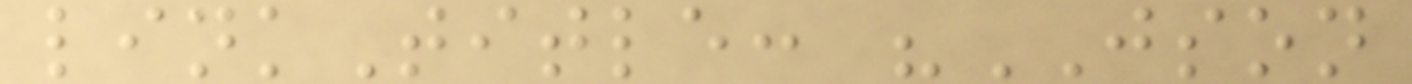linkTitle: "JSON
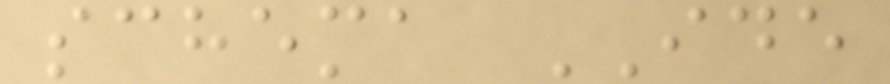schema IDE
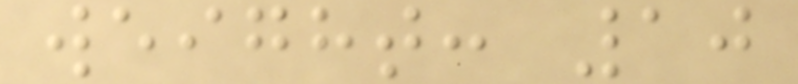weight: 10
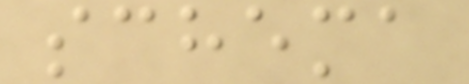schema
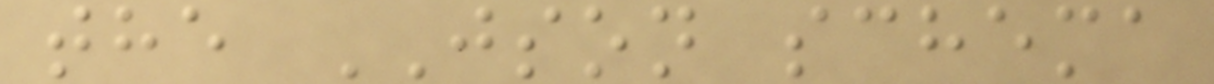the JSON schema
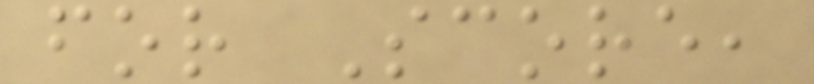for Score,
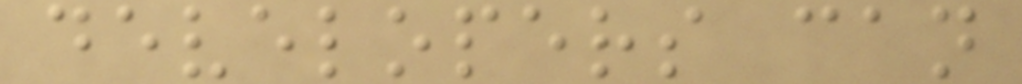developers can
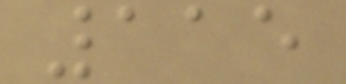115
